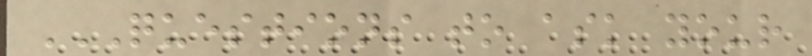QUESTIONS TO ASK YOUR
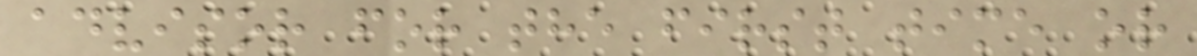advisor for the first time or
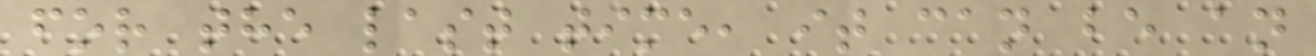for the last time, it can be an
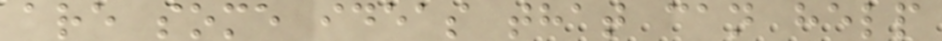are some ideas that can help
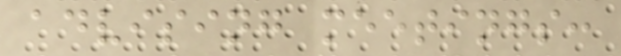advising meetings:
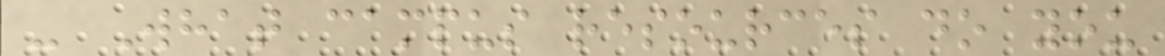- What campus resources do you
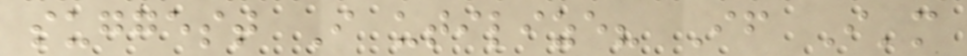suggest I utilize? If I'm
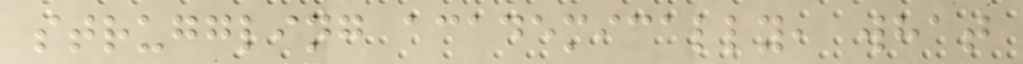struggling academically, what
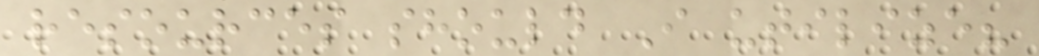resources should I utilize?
